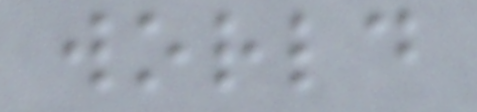world
